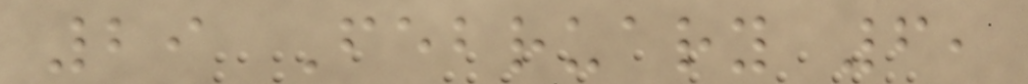29 February 6,
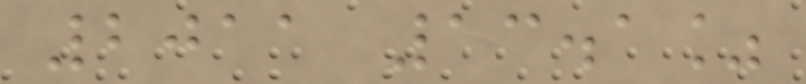2011 13.1%
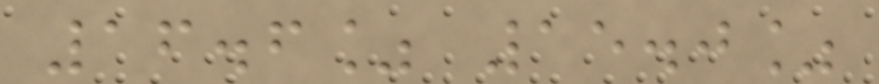16.6% 15.0%
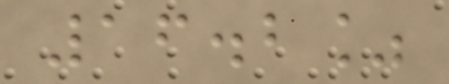16.2%
